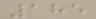185
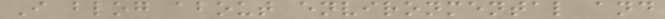I blog about environmental and
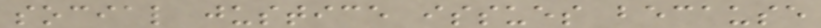social justice issues because
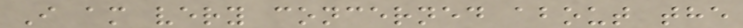I am very concerned about the
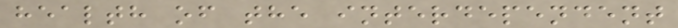health of the interdependent
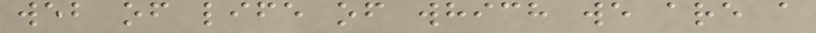web of life of which we are a
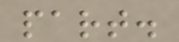part.
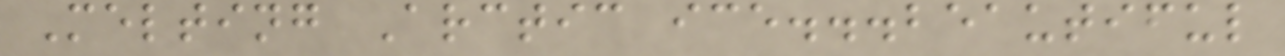Melting Arctic ice...beautiful
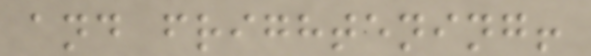and frightening!
